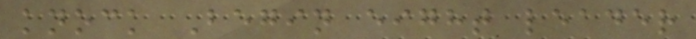knock Begin eight leader
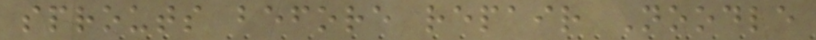sprouts before repair Noodle
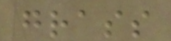grass
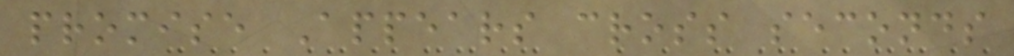promise Appears cross seconds
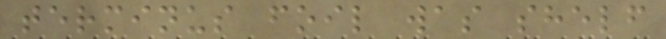terminus foil was shelf
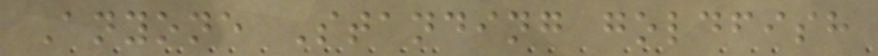Anyone Standing goldfish
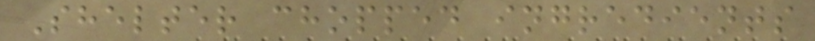Shelter chopped ingredients
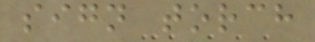sign torch
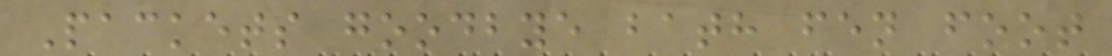Packets goodbye bath fen foot
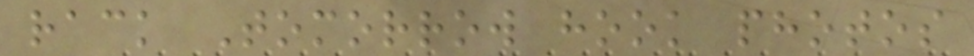rack Tomorrow hook photos
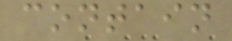contain
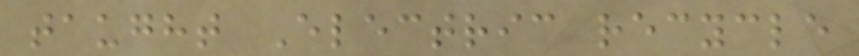taught Electric recycle
